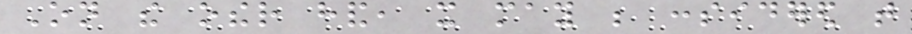On the other hand, it may be considered that
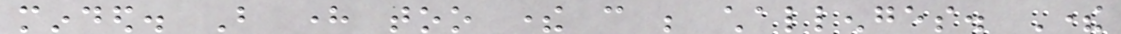minded. But here too there can be challenges. There
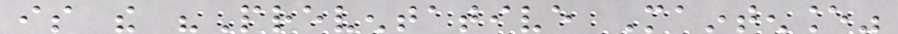is the "Preventative Maintenance"
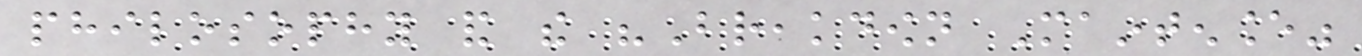philosophy and the "Breakdown Maintenance"
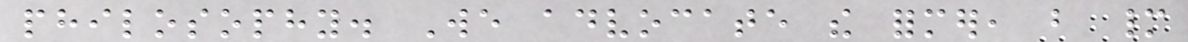philosophy. We advocate the former, but many
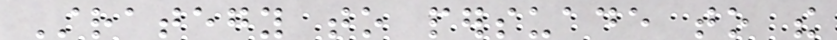Strategy to persuade to the
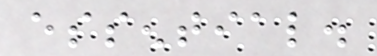essential.
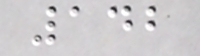142
